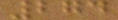274
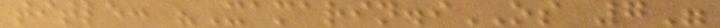title: "Xamarin.iOS 7"
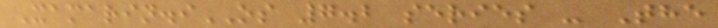Xamarin.iOS 7.2 series - The
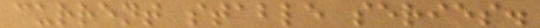current stable series.
